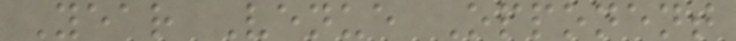Year Venue Opponent
